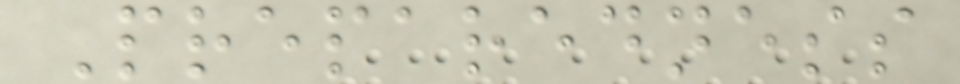Preparedness
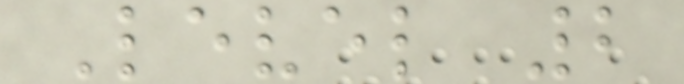Level 2
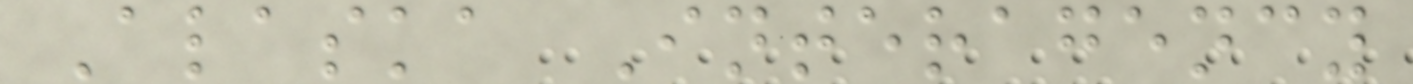Alaska Interagency
